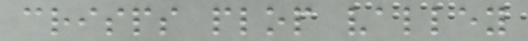crisps plop valley
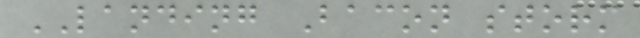LANDING Bacon storm
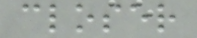closer
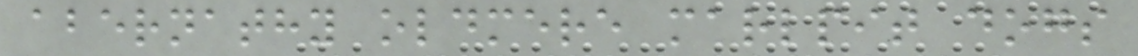abernathy oldmere marlpit dogs
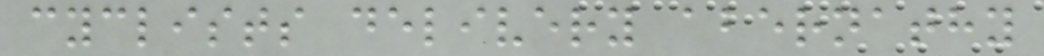cyclists delivery abernathy
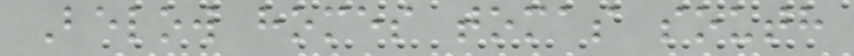Below homes tomas south
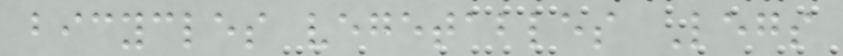bicycles vegetables Legs
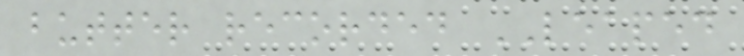butter recorded LEAPED
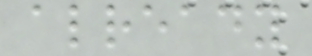already
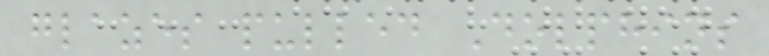glazes pulled Dolphins
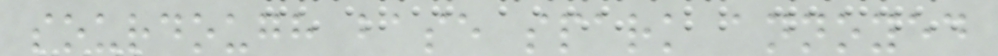sourdough base spark annoyed
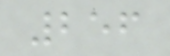256
